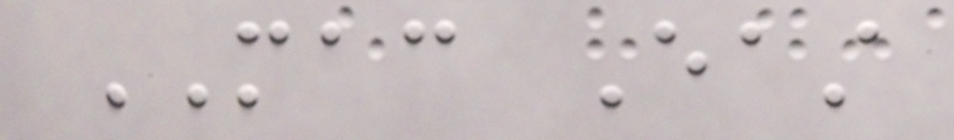MAC East
